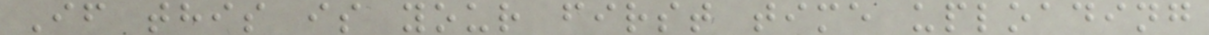If this is your first time uploading
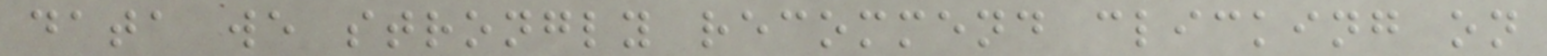data we strongly recommend clicking on
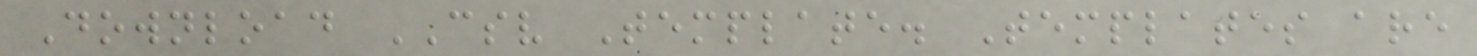Download CSV Template. Templates are
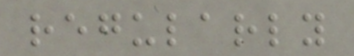regularly
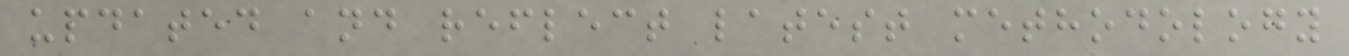updated and reflect latest methodology
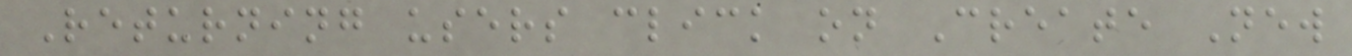Returning users click on Create New
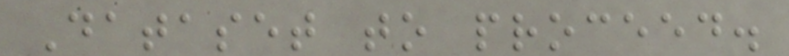Dataset to proceed.
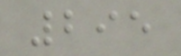295
